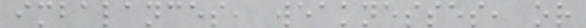imbalances, weaknesses, or
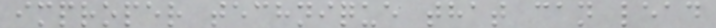improper technique that can lead
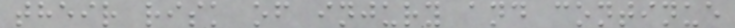their risk of injury and continue
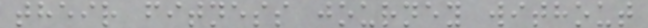their fitness journey without
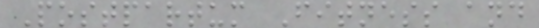Postpartum Fitness and
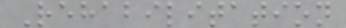Rehabilitation
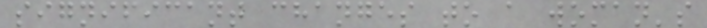significant changes to a woman's
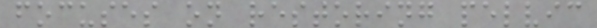focuses on restoring pelvic
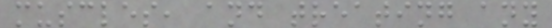muscles, and treating any
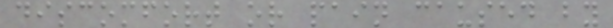discomfort or pain caused by
